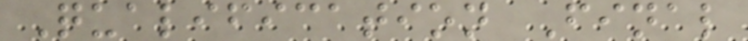Qualification Final
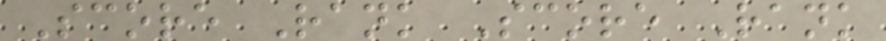Score Rank Score Rank
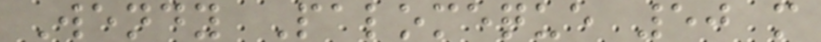Wendy Palomeque 50 m
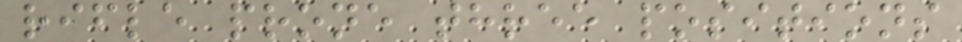rifle prone three positions
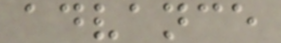advance
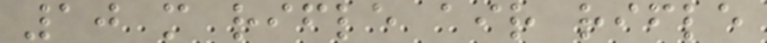10 m rifle air rifle
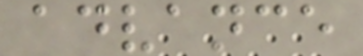advance
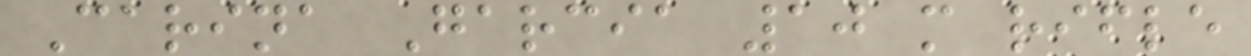Carina Garcia 10 m rifle
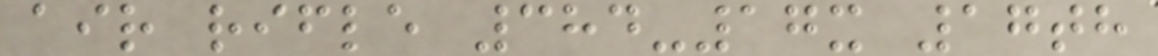air rifle 384-17x 17th
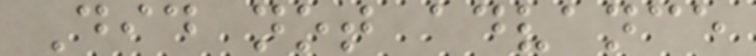Did not advance
